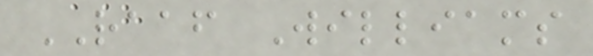RAAF Williams
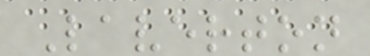Laverton
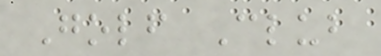Golf Club
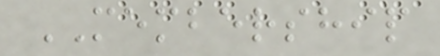MEMBERSHIP
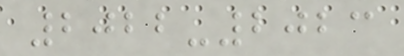2022-2023
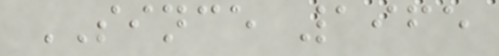SINCE 1965
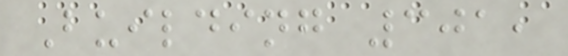Building 301,
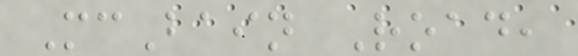McBain Road,
